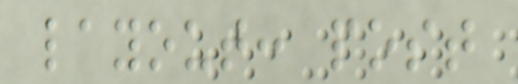layout: post
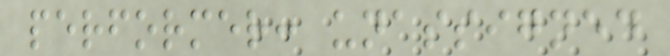performer: unassigned
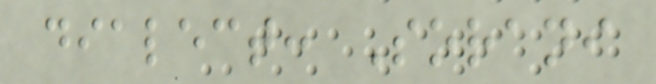dialect: Sorani
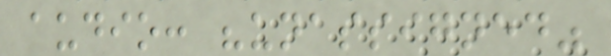audio: "unassigned"
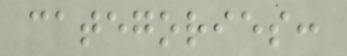categories:
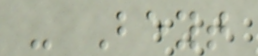- Beyt
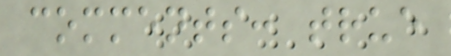comments: true
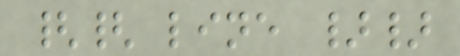{{ line }}
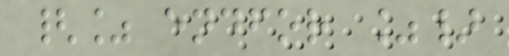{% endfor %}
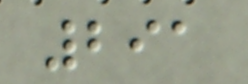291
